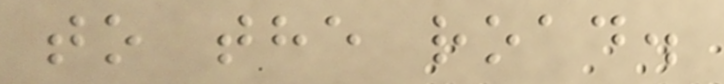to the road.
